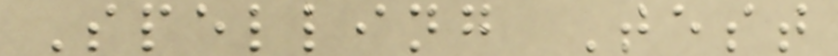Spelling Test
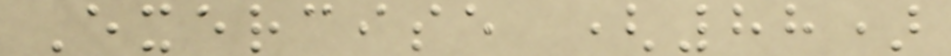Exercise (88)
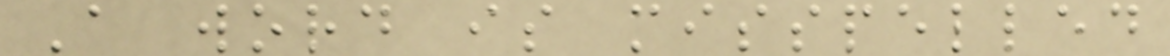A word is misspelled
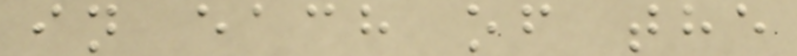in each of the
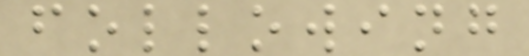following
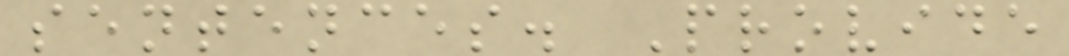sentences. Provide
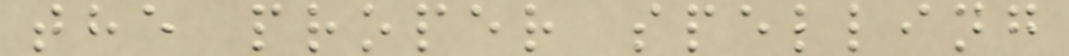the proper spelling
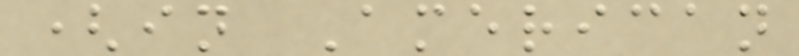(in American
